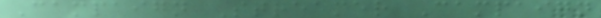Campaign Streamer Campaign
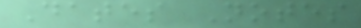Dates Notes
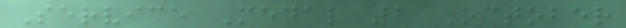Service Medal 1 October
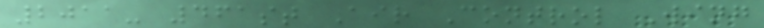2011- 461st Air Control Wing
